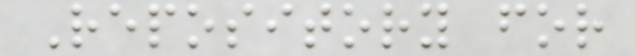Repository for
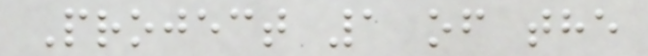Project 1 of the
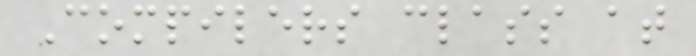Compilers class at
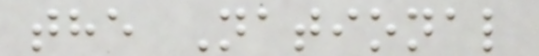the National
